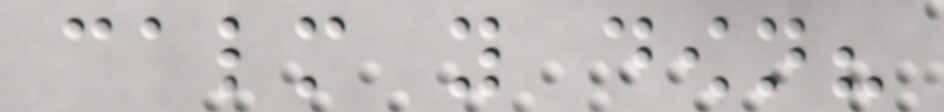calm you down?
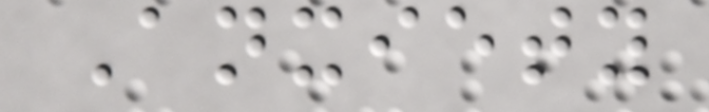Anxiety
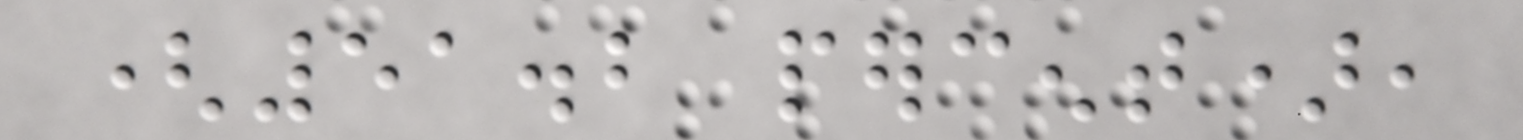(51.2 percent),
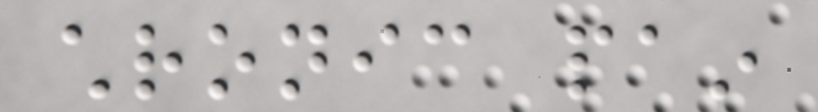chronic pain
